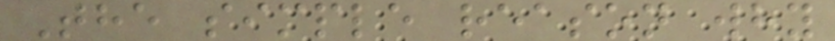The simple reason why
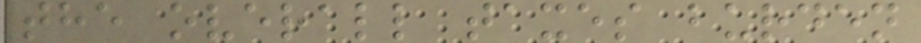the overall taxes burden
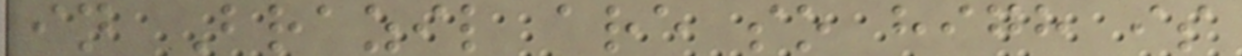in Brazil are so high is
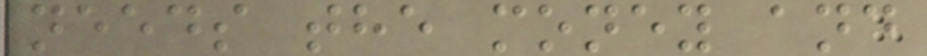needs the money and
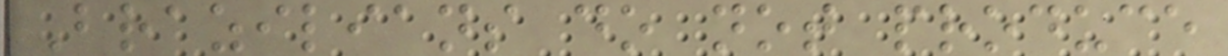Brazilians do not produce
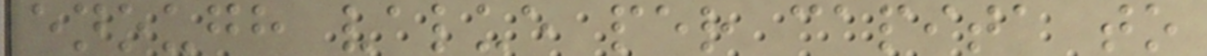enough value per capita to
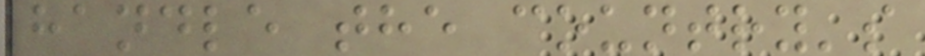handle the country's
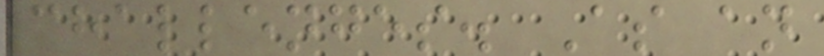challenges. As an
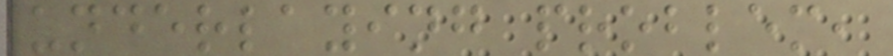underlaying problem,
